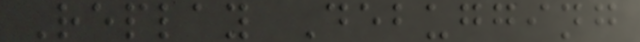Replay Debugging
